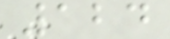124
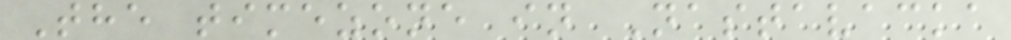The timezone in Nastavacka
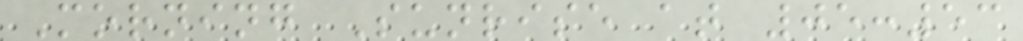Morning Sunrise at 05:53
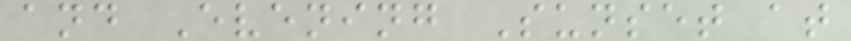and Evening Sunset at
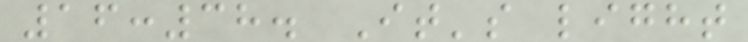16:38. It's light
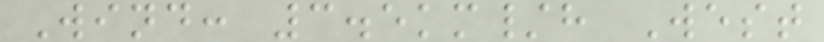Wind: 3.5km/h West
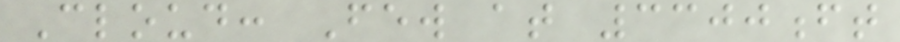Cloud: Few at 3300ft
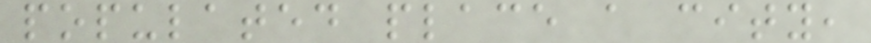populated place a city,
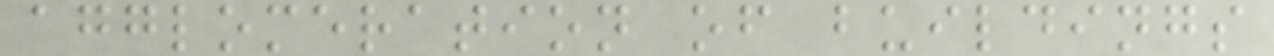agglomeration of buildings
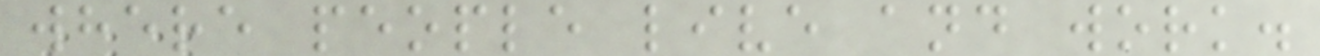where people live and work.
